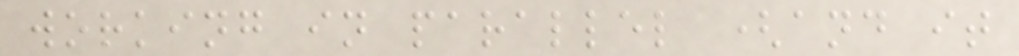working in parallel (and it
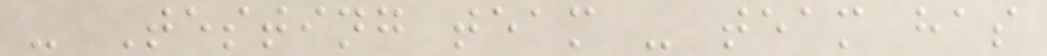- Testing team - team has
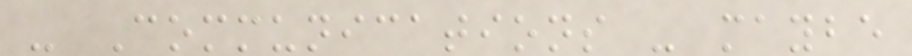- Communications - maybe
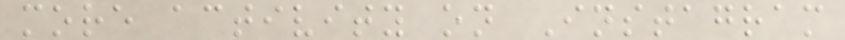more activity on Instagram
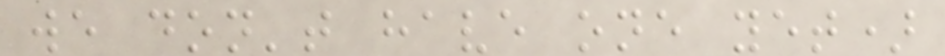we don't have one yet)
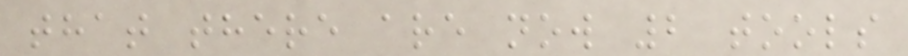that there are now 2 tools
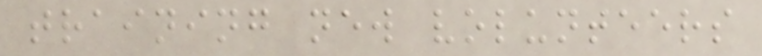training new volunteers
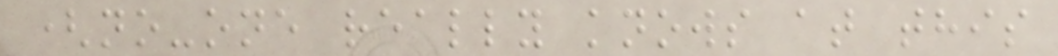(no-one really knows at this
